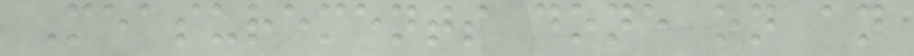Measurements done on an
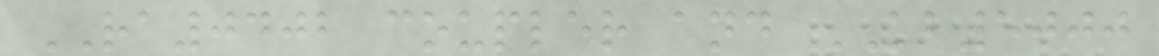RA0402 coupler and KB5000
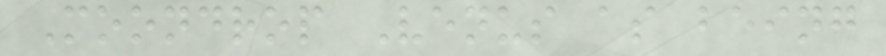Moondrop Venus as being
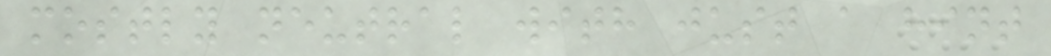mostly neutral with just a hint
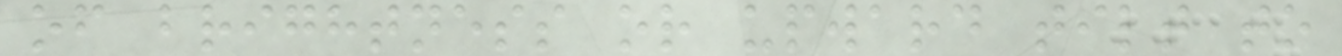of brightness or upward tilt to
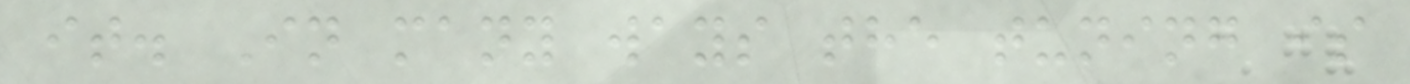it. In many ways the tuning is
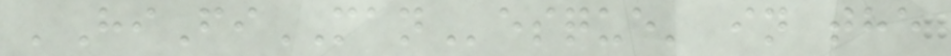'HiFiMANesque' in the
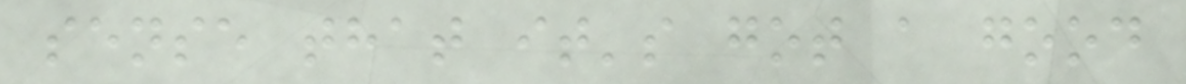sense that it's got a good
